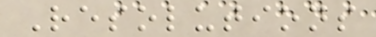Resolutions
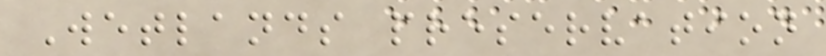Wetlands preservation
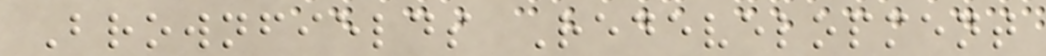Brownfields Redevelopment
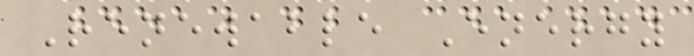Renewable Energy
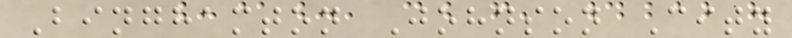Binghamton Johnson City
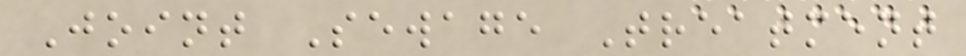Joint Sewage Treatment
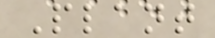Plant
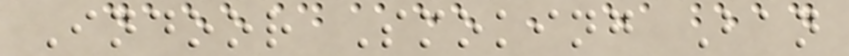Indoor Smoking Ban
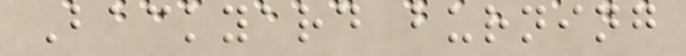Backyard burning
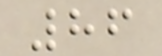86
